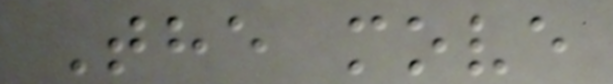The move
